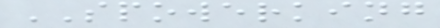SPOWERKING
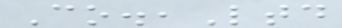Co.,Ltd
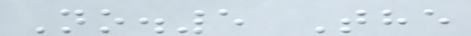No.5 The
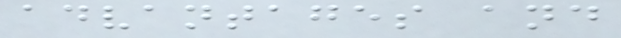advantages and
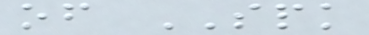of SPK
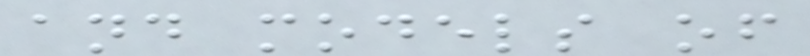and models of
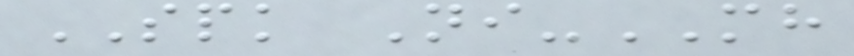SPK Ni-MH
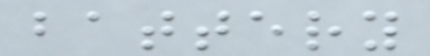battery
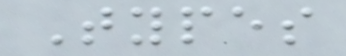Types
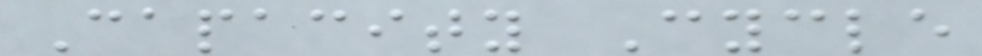Capacity Cycle
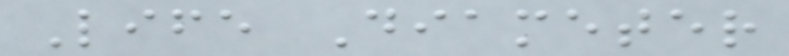Life Diameter
